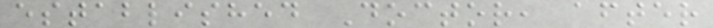established Doctor, after
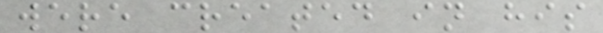were created in his
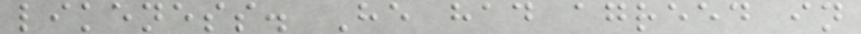likeness. He had agreed in
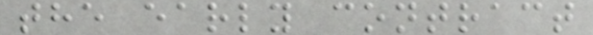the early contract
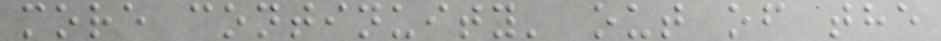more continuity' out of the
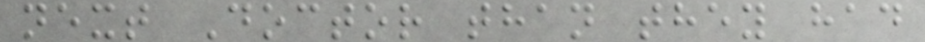next Doctor than they had
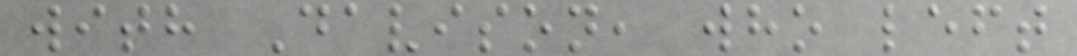with Davison, who left
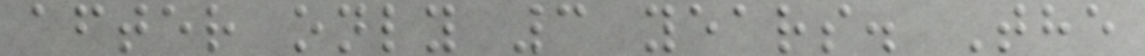after only 3 years. The
